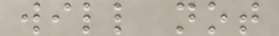will not
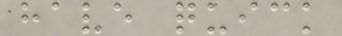have quick
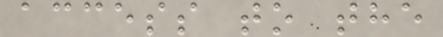access to the
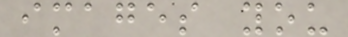images you
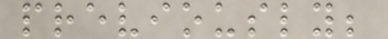previously;
